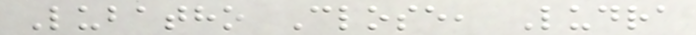Lubatho Close, Ludra
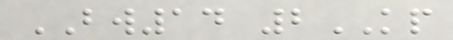BW14 2KP
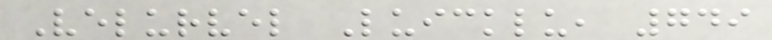Velurvel Luicklu, 749
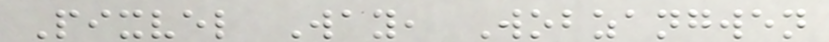Pixvel Way, Wobzangwen
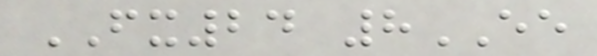FX24 8EE
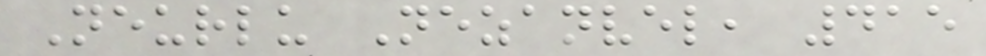Neurlu Nezanvel, 415
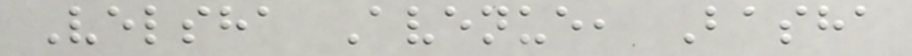Velsha Avenue, Basha
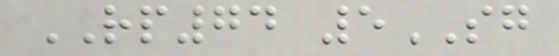RP74 5SG
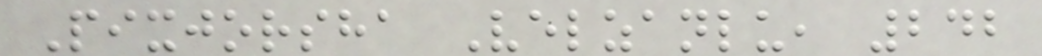Pixjorsha Velzanlu, 242
